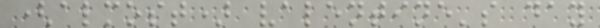(almost) valentine's day
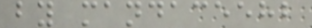by mandaceehb
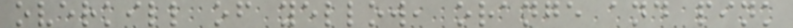overkill of yellow, orange and pink
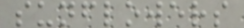sunflowers
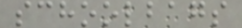schoolbags
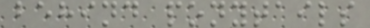behind ponytails
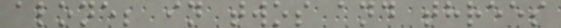alone; in twos and threes
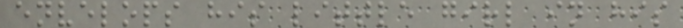envelops his little girl in his
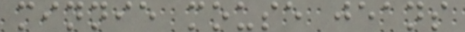minnie mouse jeans
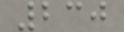230
